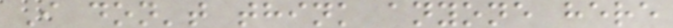I don't think anyone here
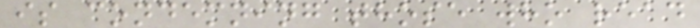is condemning those who read
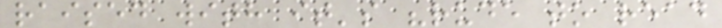raised with it's "rude to read
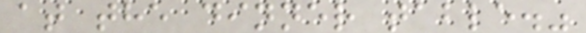at the dinner table."
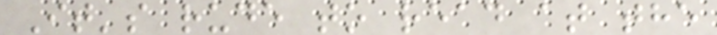It's rude to read at the
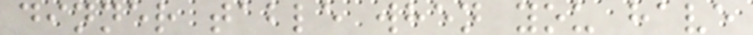dinner table when you have
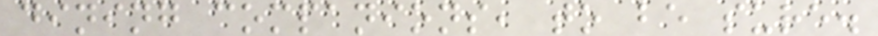dining companions, to be sure.
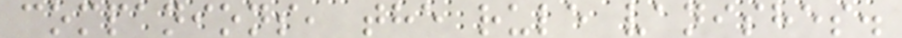companions, the rule vanishes.
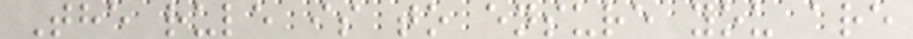The rule is to ensure you are
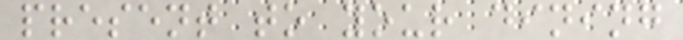present to your dining
